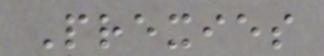Prexies
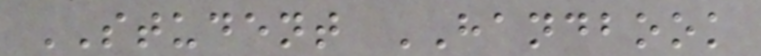STUDENT HANDBOOK
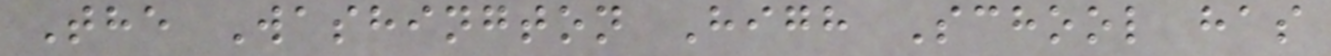The Washington High School has
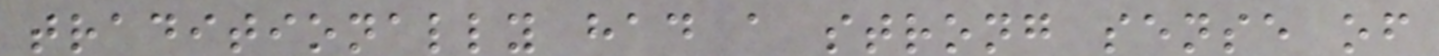traditionally had a strong sense of
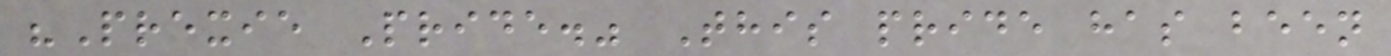"Prexie Pride." This pride has been
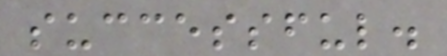successful.
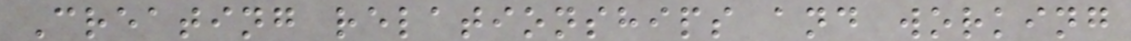Creating relationships and working
